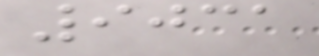9031
